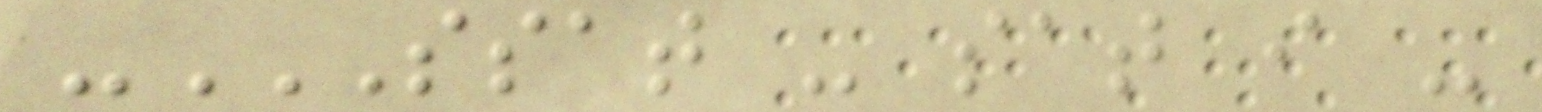-SSAT - SAT I -
